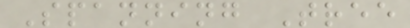Spanning Tree
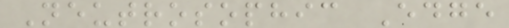Neutrosophic Edge
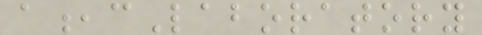a,cLaboratory
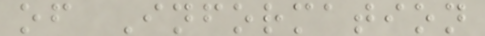of Information
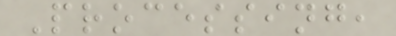Processing,
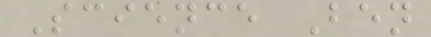Science Ben
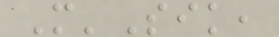M'Sik,
